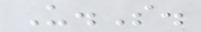U.S.
